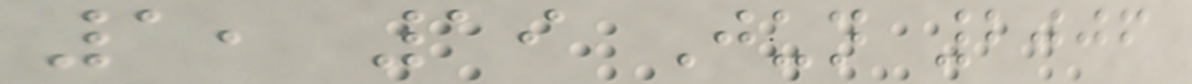1, 19 Jun 2006
